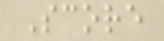Score
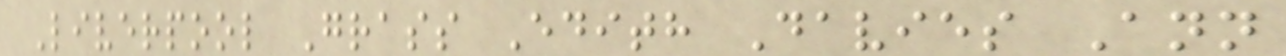Liverpool Grass Edith Davies Ann
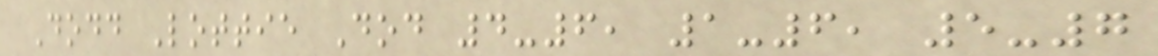Dodd Lottie Dod 4-6, 1-6, 5-7
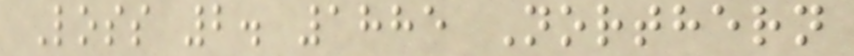Loss 2. 1885 Northern
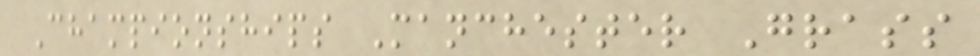Championships Manchester Grass
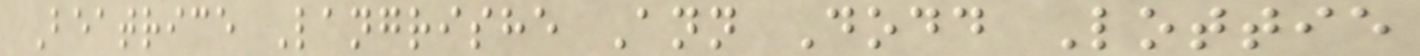Beatrice Langrishe Ann Dodd Lottie
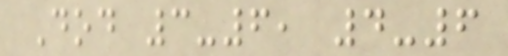Dod 3-6, 4-6
